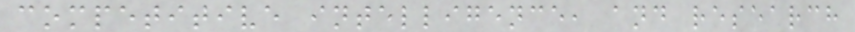competitive intelligence, and research
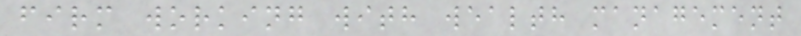firm working with wealth management
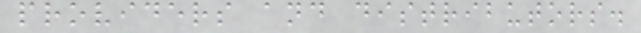providers and distributors.
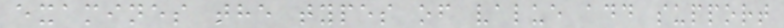examines the types of value add support
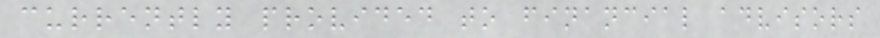currently provided to financial advisors
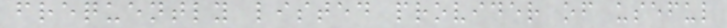frequently listed provider of useful
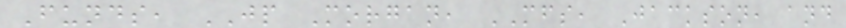Funds, JP Morgan, MFS, Jackson, and
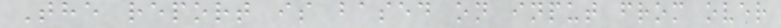The report is based on input from over
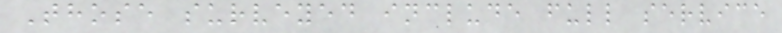Those surveyed include full service
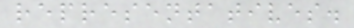representatives.
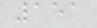151
